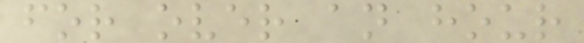for over an hour
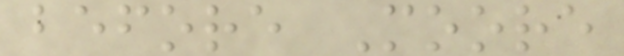before Moore
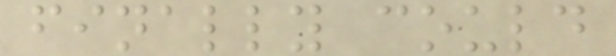finally could
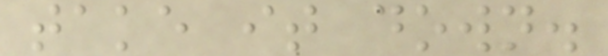take it down.
